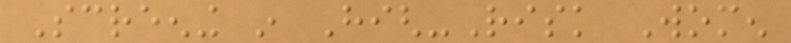Screening in High-Risk Women
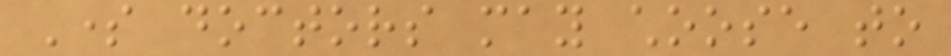Some doctors may choose to
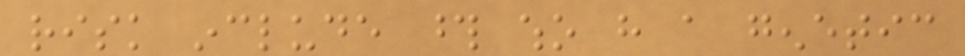risk include those who have a genetic
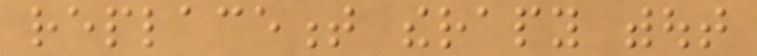replacement therapy without
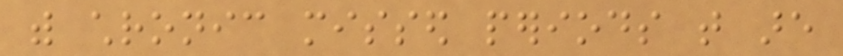with chronic missed periods that are
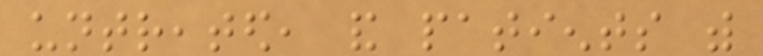untreated, and patients with
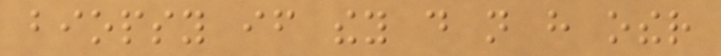biopsy if they do not have other
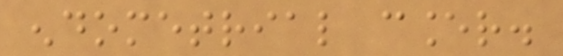endometrial cancer.
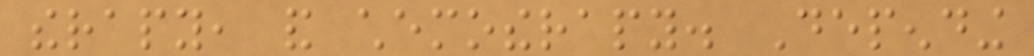therapy, and chemotherapy. Depending
